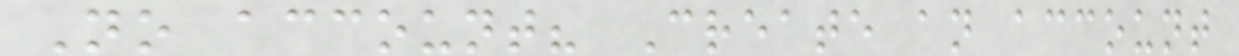No account? Create an account
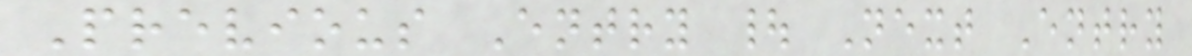Previous Entry | Next Entry
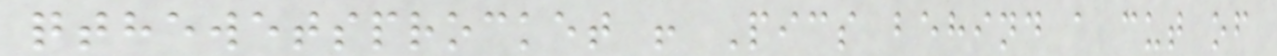qthewetsprocket ! Pics behind a cut of
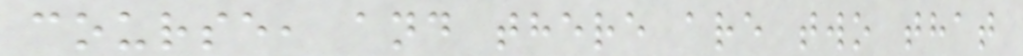course, and there are two that
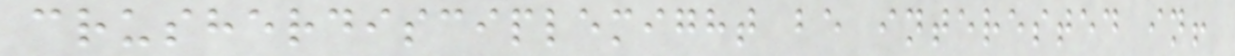crusherdisciplemight be interested in!
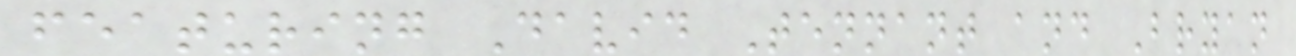featuring David Tennant and Bryan
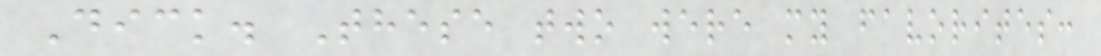Dick. These two were my favorites:
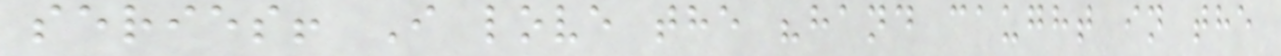series! I love the "hand caught in the
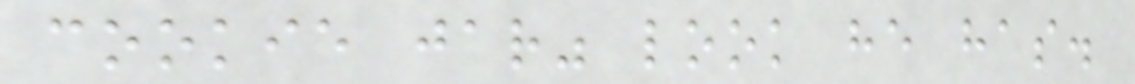cookie jar" look he has.
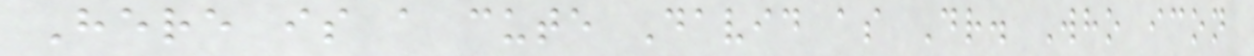Here is a cute David as Dr. Who icon
